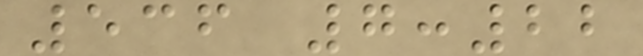536 7:22
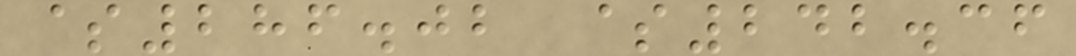$286.02 $242.36
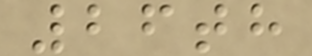26th
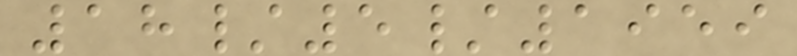18/5/1959
